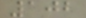102
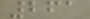261
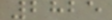2825
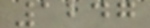1247
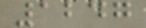1247
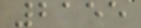2155
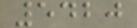5420
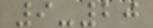9-20
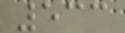533
